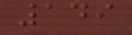149
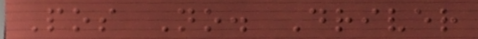Pos No. Driver
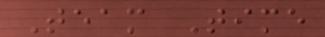Team Time
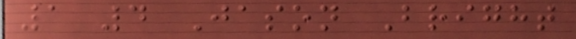1 4 Jason Bright
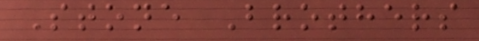Stone Brothers
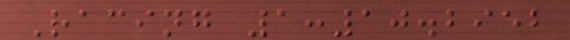Racing 1:10.2952
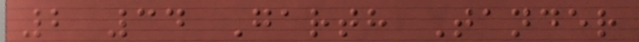2 34 Garth Tander
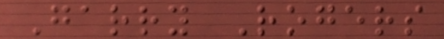Garry Rogers
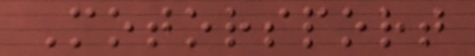Motorsport
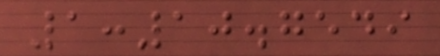1:10.7549
